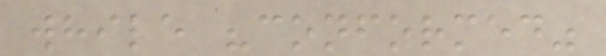while "conformed"
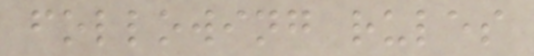following rules
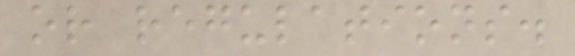or regulations.
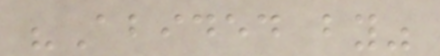"Abided by"
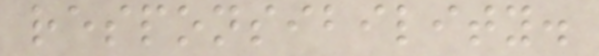responsibility.
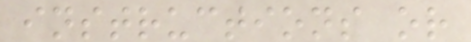instructions or
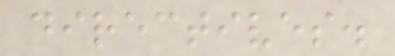directives.
